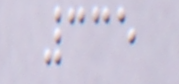335
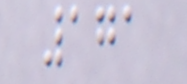171
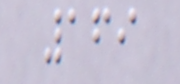169
